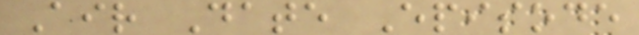Air Date Episode
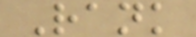Rank
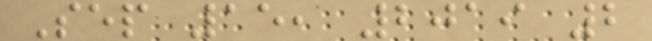Sep 15, 2019 2
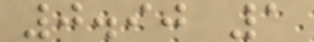0.90 1
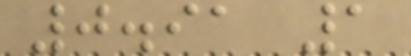0.91 1
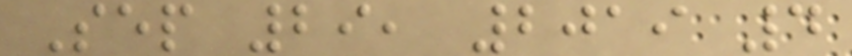Sep 29, 2019 4
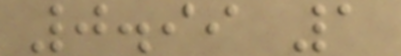0.99 1
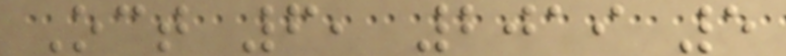Oct 6, 2019 5
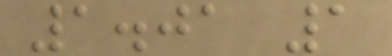1.01 1
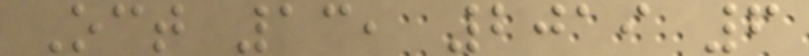Oct 13, 2019 6
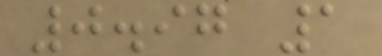0.97 1
